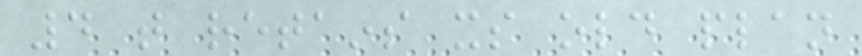4 that retains its old plan
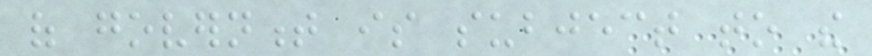of government is subject to the
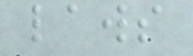laws
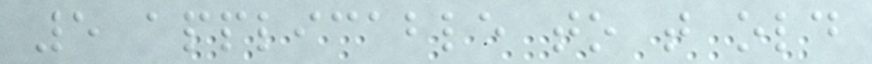5 applicable to that old
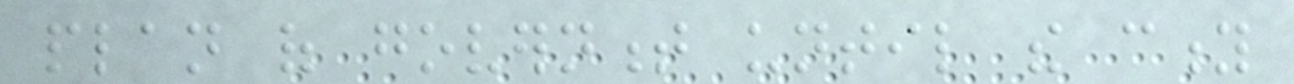plan of government until the city
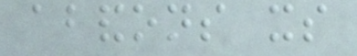abandons its
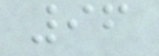96
